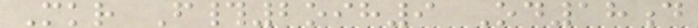Mkr F#2oih9 Od18d
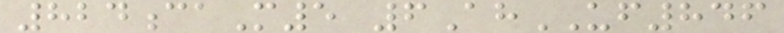824caM5 6AhUF846
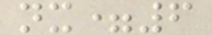nx=6
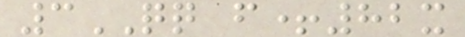3QQ f+82x
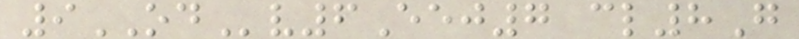9ODv6Eej7 cl8G
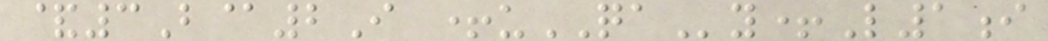&3B@2I +uQAy+L1i
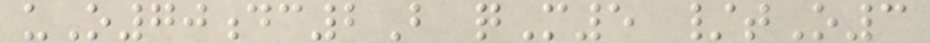uO70dc2B qM5 /tO3
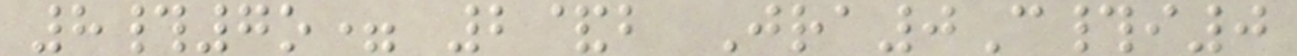8#7o= 2&b Jra0C#i0
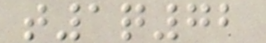t1q72
